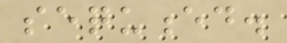sequenced.
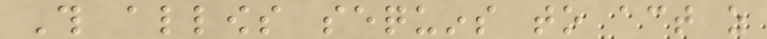This allows sequins to act as
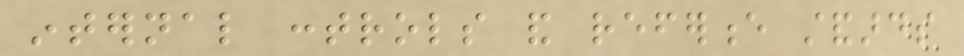internal controls and reference standards
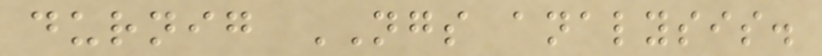durnig NGS analysis.
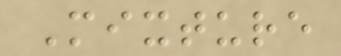Mixture
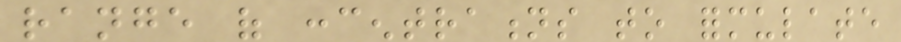range of concentrations to formulate
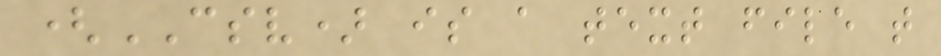(CSV) is a text file that
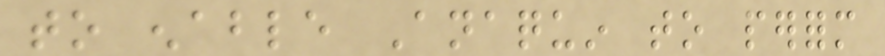to enable Anaquin to perform
